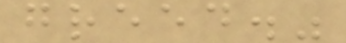greed."
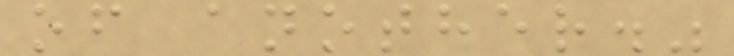of another."
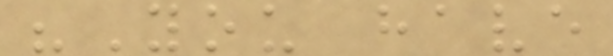"You have
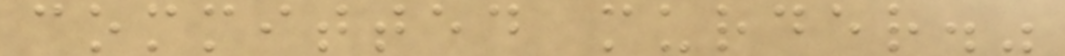committed murder."
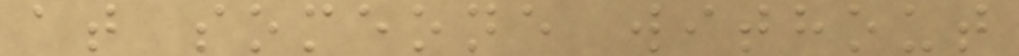at someone without
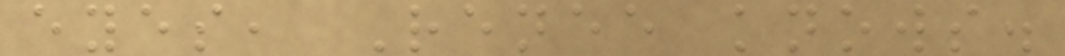eyes, Renee knows.
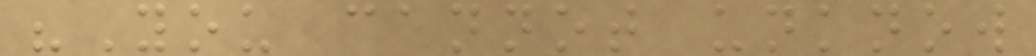"You cannot unknow
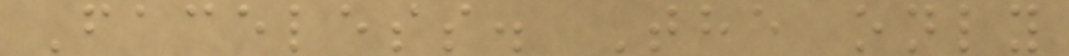Faceless. The only
